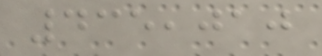435,010
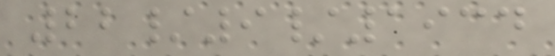22/9/1934
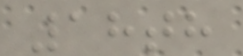18th
